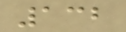132
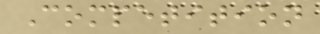Competition
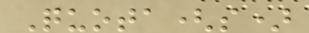Quota(s)
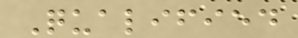Qualified
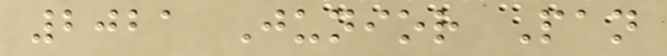2021 Junior Pan
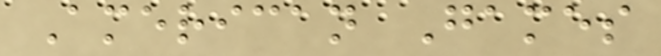American Games
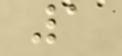1
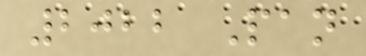2022 Pan
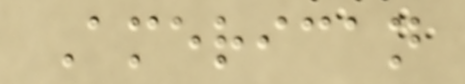American
